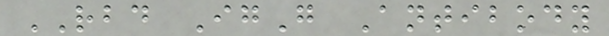RBD IgG Antibody
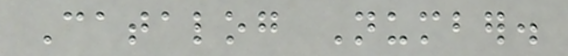Catalog Number.
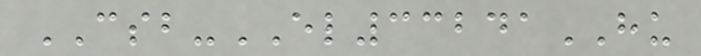CSB-EL33241HU
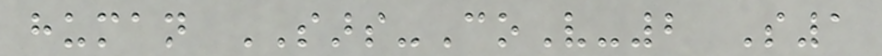human SARS-CoV-2 S1
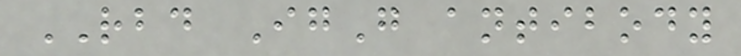RBD IgG antibody
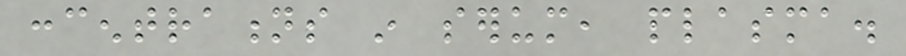concentrations in serum, plasma.
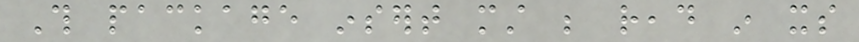This package insert must be read in its
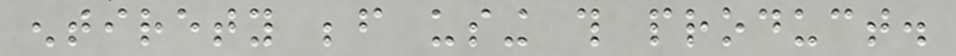entirety before using this product.
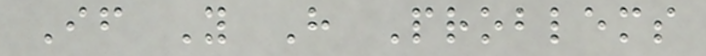If You Have Problems
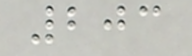203
